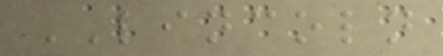LINCOLN
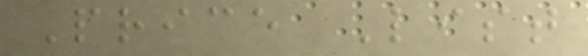Price List
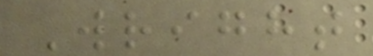Wright
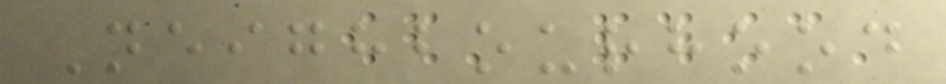Neighbourhood
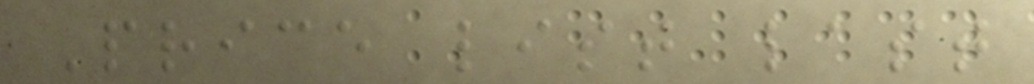Price list last
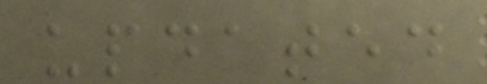updated
